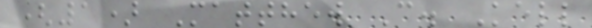(1) Matthew C. Kell
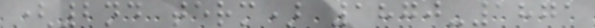(2nd term) 1870-1871
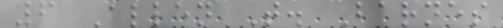6 Allen T. Barnes
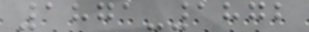1871-1872
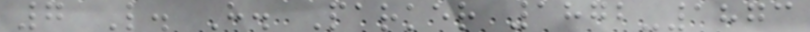7 L. H. Parker 1872-1873
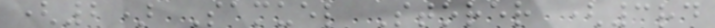(2) Samuel Storer (3rd
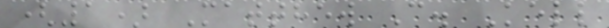(1) Matthew C. Kell
